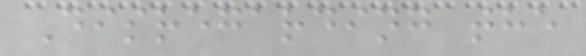Disregarding the
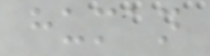human
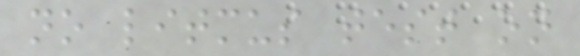no litmus test on
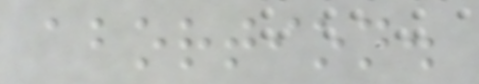abortion.
